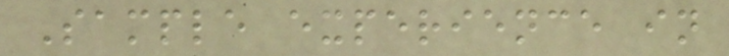Sample experience in
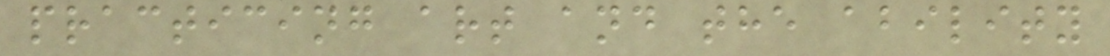practicing art and the ability
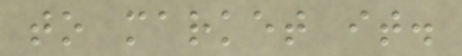to market it.
